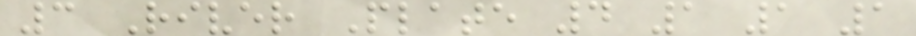3 River Plate 4 1 1 1
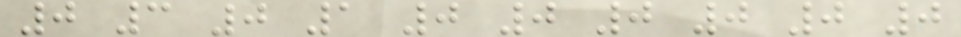0 3 0 1 0 0 0 0 0 0
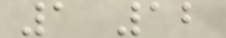1 12
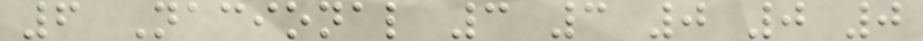6 Nacional 3 3 0 0 0
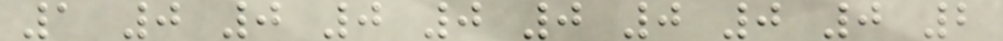1 0 0 0 0 0 0 0 0 2
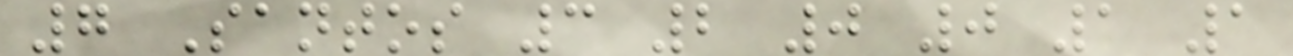7 Santos 3 2 0 0 1 1
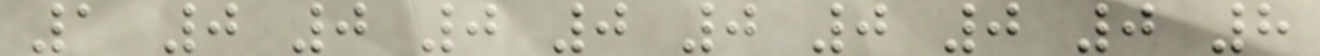1 0 0 0 0 0 0 0 0 8
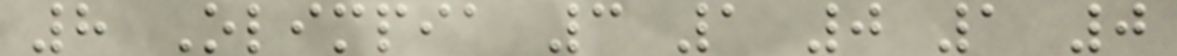8 Olimpia 3 1 0 1 0
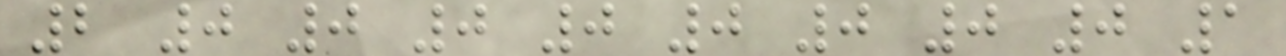2 0 0 0 0 0 0 0 0 1
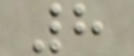8
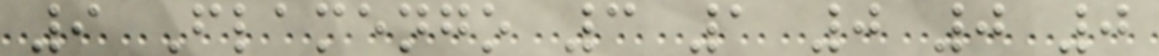9 Flamengo 3 1 0 0 0
